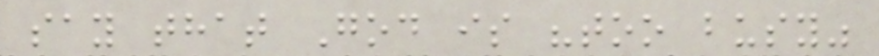say that God is "too busy"
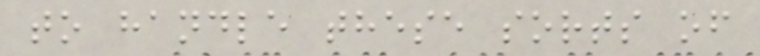to handle these sorts of
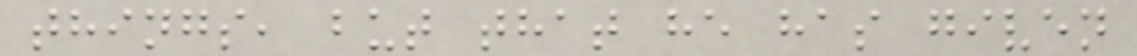things, but that he has given
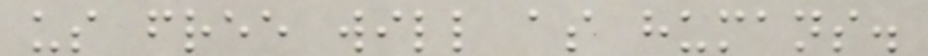us free will as humans.
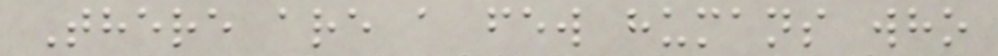There are a few humans who
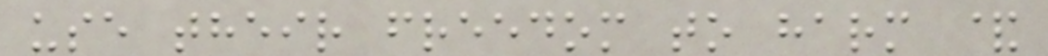use their freedom to harm &
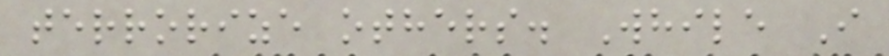terrorize others. While I
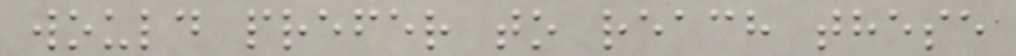would prefer to reach these
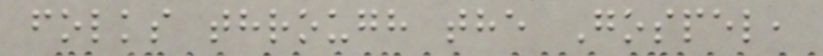folks through the Gospel,
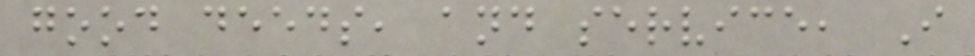good deeds, and service, I
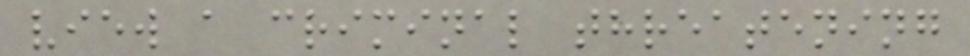view a criminal threatening
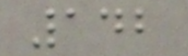142
